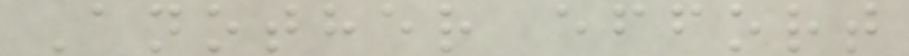Another effort
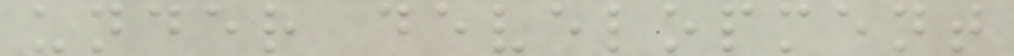under development
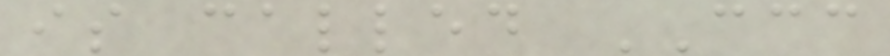is called CCC
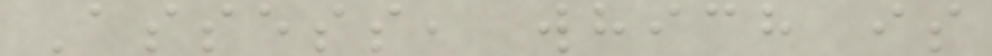Assess, which is
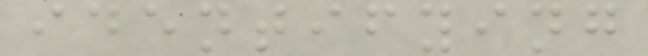identifying
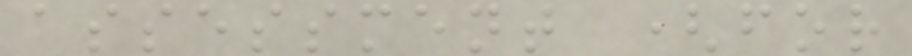assessment (for
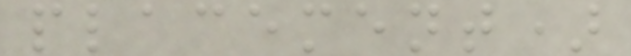placement)
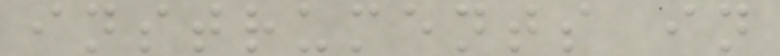instruments in
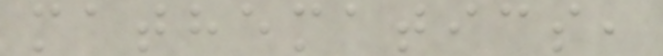mathematics,
